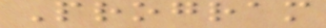Program
